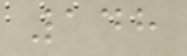148
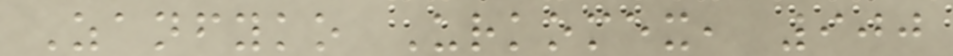Zanfyko Urkomex, 900
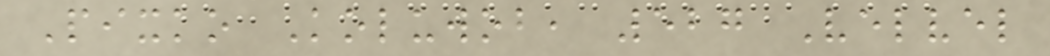Pixko Koluwob, 527 Velvel
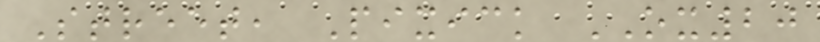Street, Pixick OX20
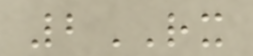2RX
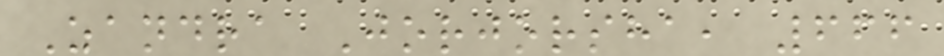Zandra Jorjorsha, 666
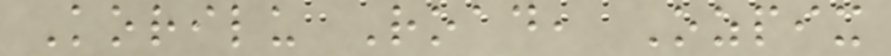Korilu Road, Ozpix
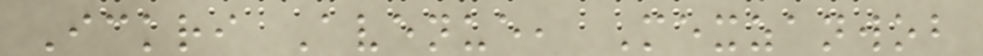Ickri Avenue, Mexzanwob
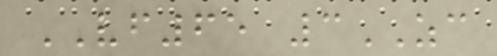VF65 3ZC
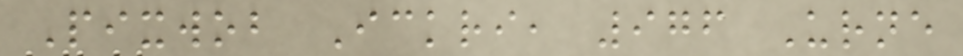Pixwob Ickri, 976 Urne
